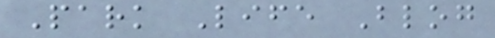Park Life Blog
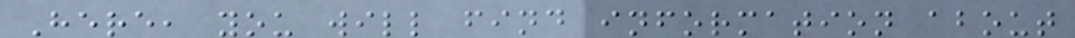Here, you will find information about
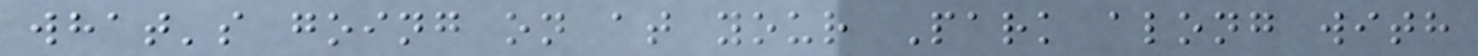what's going on at your Park along with
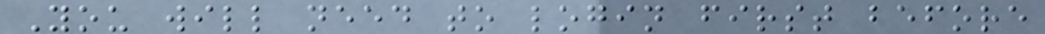You will need to login first before
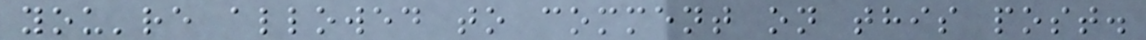you're allowed to comment on this post.
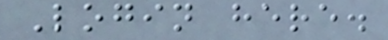Login here.
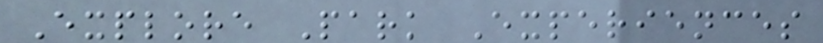Explore Park Experiences
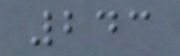243
